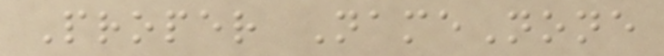Proper NameNone
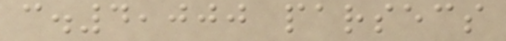c.4,000 parsecs
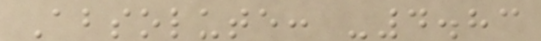Absolute: -4.83
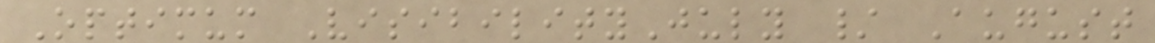Optimum VisibilityJuly / August
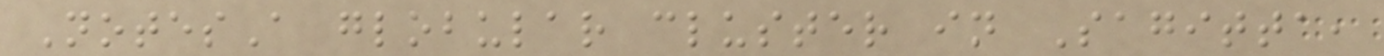NotesA globular cluster in Sagitta,
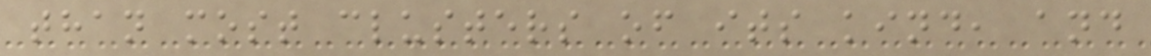than most clusters of its kind, and
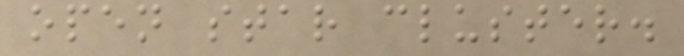open star cluster.
